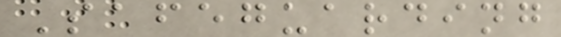Safeguarding
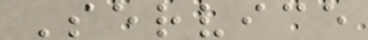Service
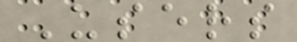Users
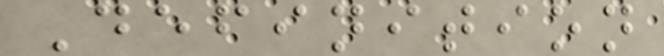Definition
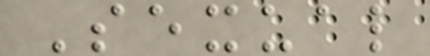Sexual
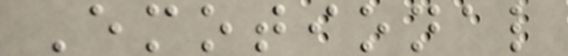Emotional
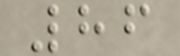86
